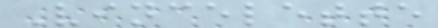Vincelette
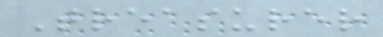Treasurer
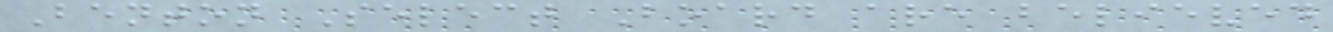Benton Select Board are believed
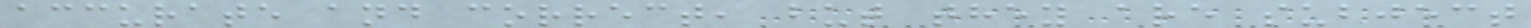accurate and correct, but they are subject
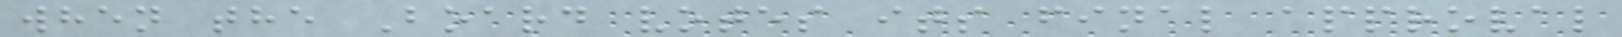when the Board votes its final approval
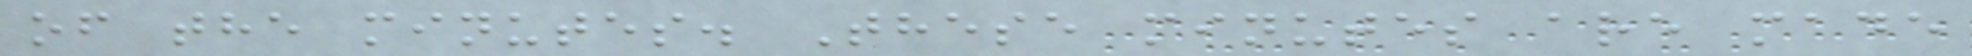of the minutes. These minutes are made
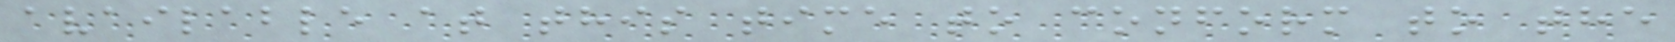available at this time to conform to the
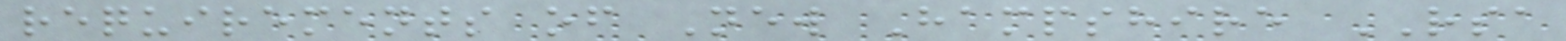requirements of New Hampshire RSA
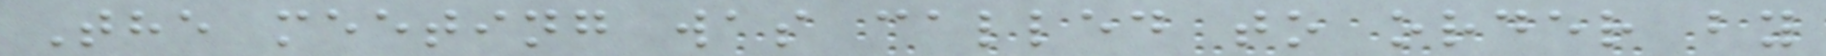The meeting was called to order by
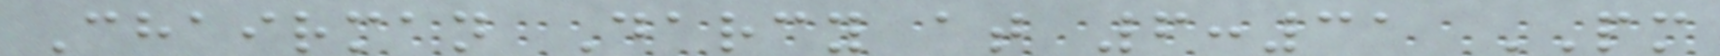Chairman Darcy at 6:31 PM
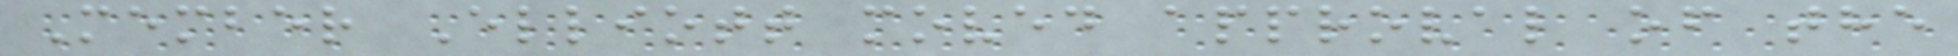Member Elliott moved approval of the
